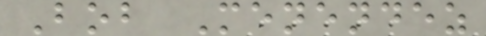Bob Menendez
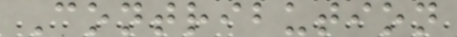Contribution
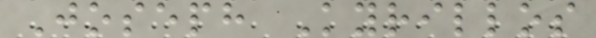Joseph Kyrillos
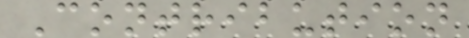Contribution
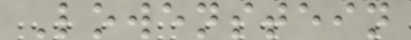Lowenstein
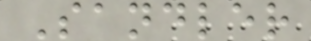Sandler
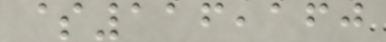$116,160
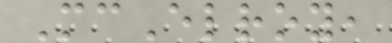McElroy,
